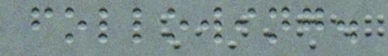following.
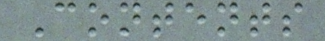Contents
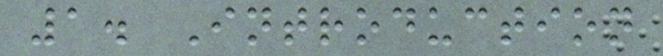1. Introduction
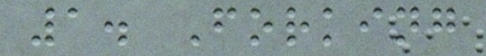1. Forking
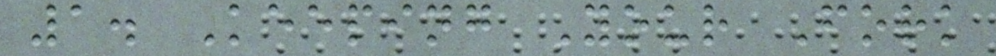1. Keeping Your Fork
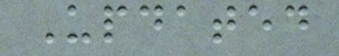Updated
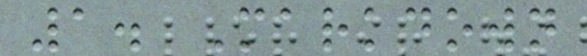1. Markdown
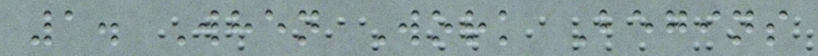1. When Work Begins
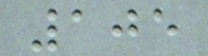105
